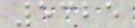5325
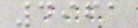4961
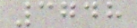3748
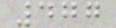477
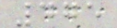475
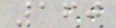160
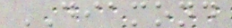DIAMOND
